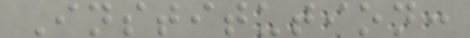Institution:
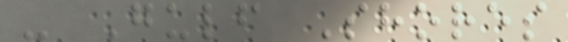- Gulf Shores
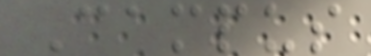Campus
